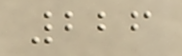226
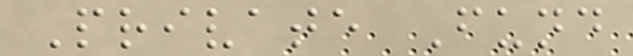Private Fund
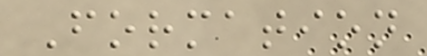Formation
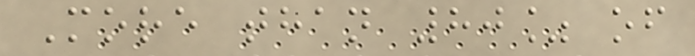More than 80% of
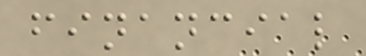financial
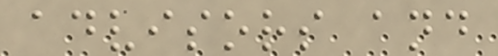advisors and
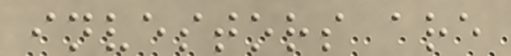investors are
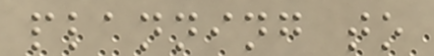planning to
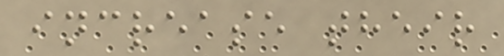increase their
